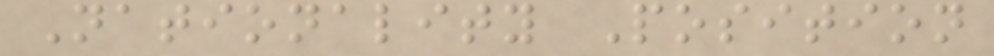Nationality Position
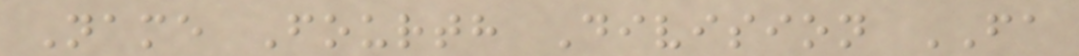Name Fourth Division FA
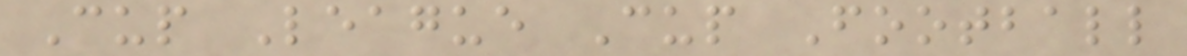Cup League Cup Football
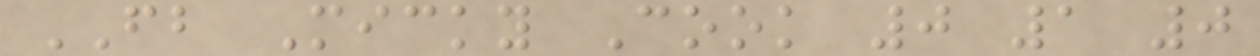FB Micky Cook 0 1 0
